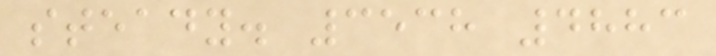steady. 3538 4883
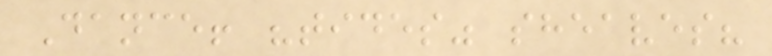Dance! "tides" sheaves?
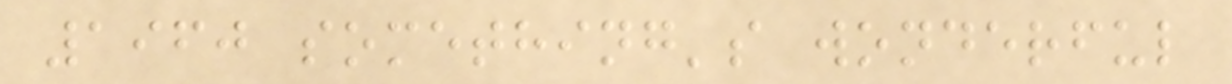1960 something's wonderful
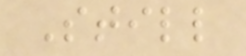Still
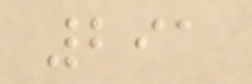291
